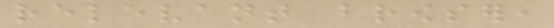relevant browser,
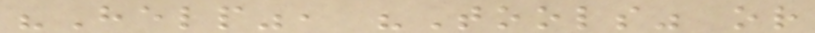"Help", "Tools" or
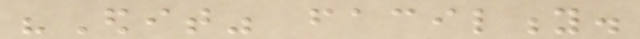"Edit" facility.
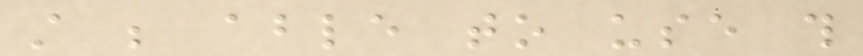still be able to use this
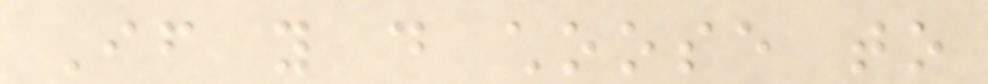If you do choose to
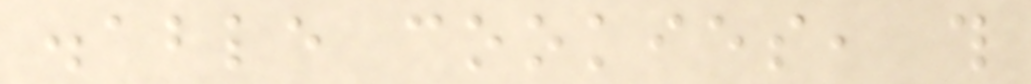disable cookies, this
